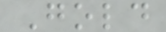Gold
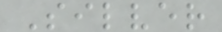Silver
